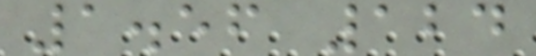1.56 124
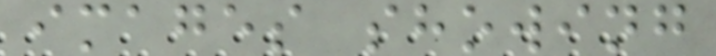images showing
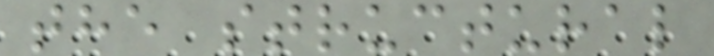the structural
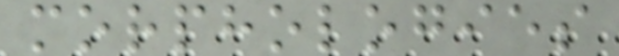morphologies
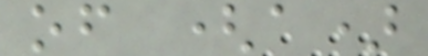of (a)
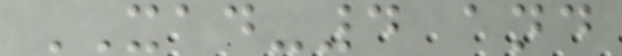XAD-4 and
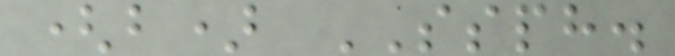(b) SSPH.
